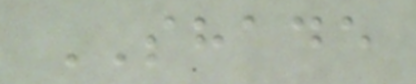SHADE
